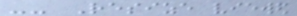-- Resize viewed
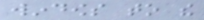windows to the
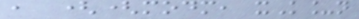, ((modm, xK_n
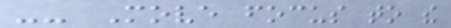-- Move focus to the
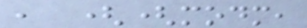, ((modm,
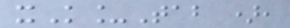xK_Tab ),
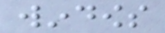windows
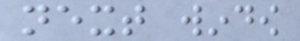next window
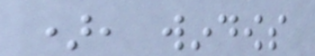), windows
